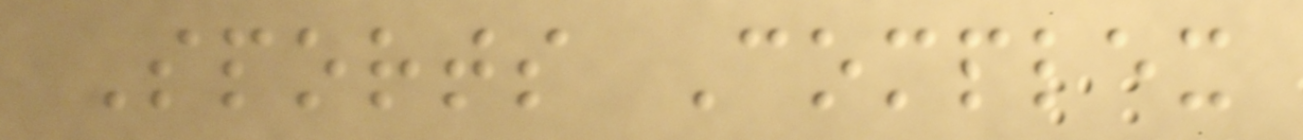Sports Complex
